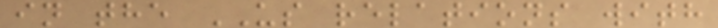in the US relations with
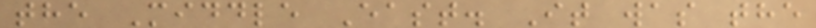the Middle East. It was the
